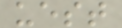uest
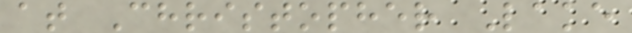at Christopher Lake
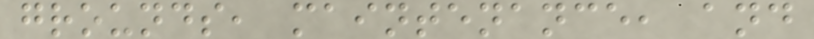grounds, maintenance, and
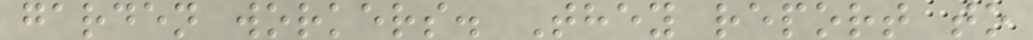garden workers. They report to
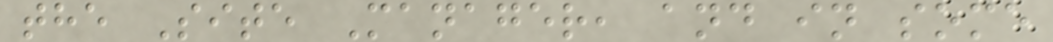the Site Manager, and in some
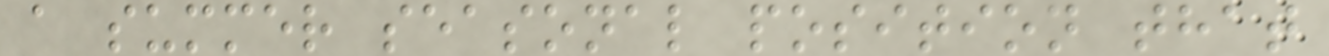a summer seasonal position that
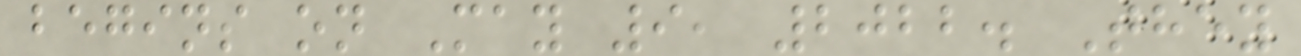begins on May 9, 2022. They
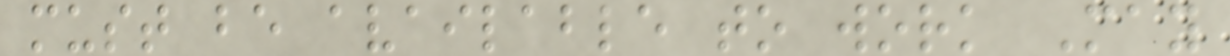must be available to work May
